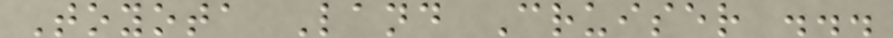Toyota Land Cruiser ...
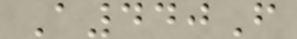A440F
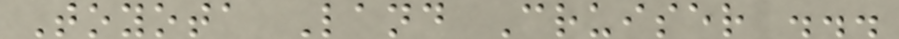Toyota Land Cruiser ...
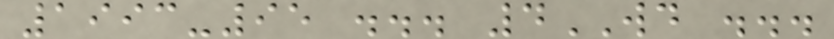1993-95 ... 4WD ...
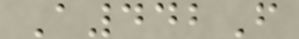A442F
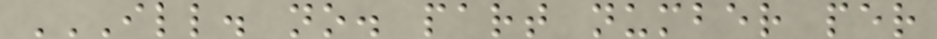ILL. NO. PART NUMBER PER
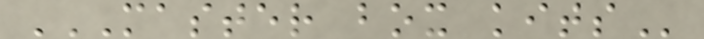MASTER BOX KITS
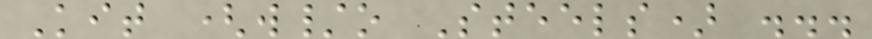Kit (w/o Steels) ...
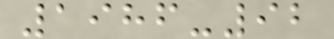1986-92
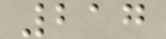217
